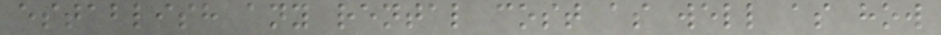establish any rental cost as well as how
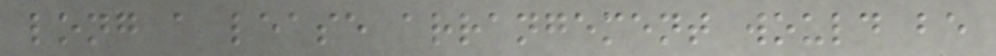long a lease arrangement would be
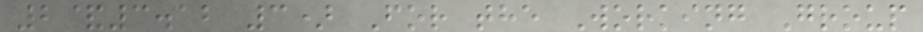2&3.12 3) For the Working Group
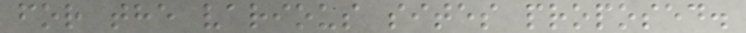for the various sites proposed.
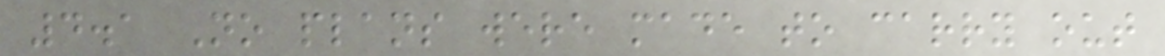4.1 No plans were made to carry out
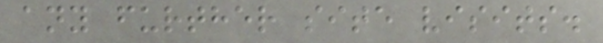any further site visits.
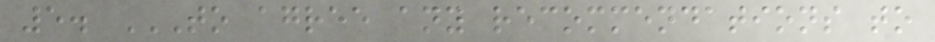5. TO AGREE ANY RECOMMENDATIONS TO
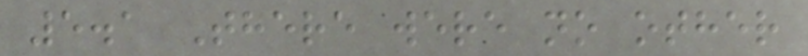5.1 There were no other
